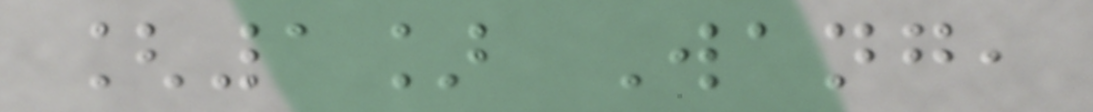[1] Wang,
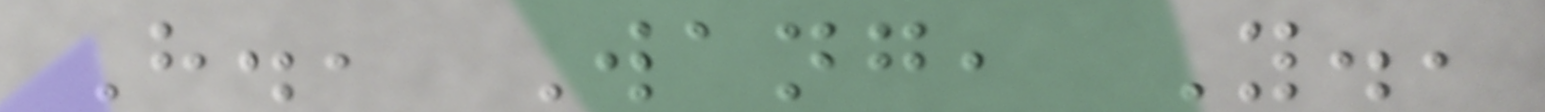H., Wang, Y.,
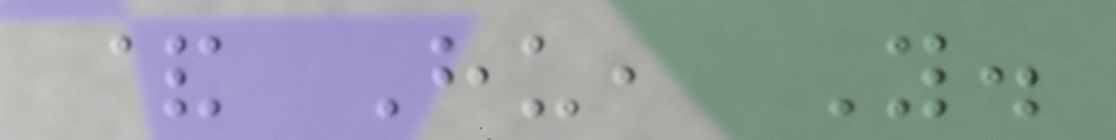& Hu, Y.
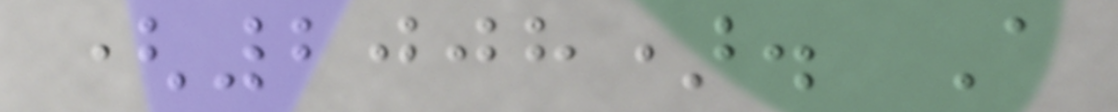(2008). A
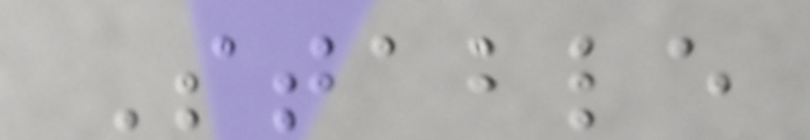Stable
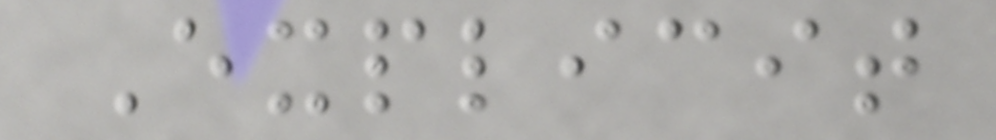Explicit
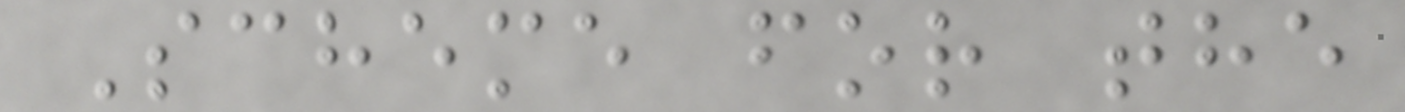Scheme for the
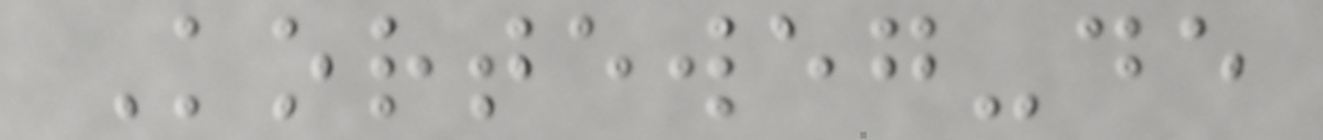Korteweg-de
